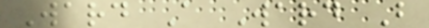Ward A Ward B
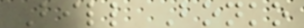Bill Bonko
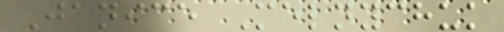Janice Melnychuk
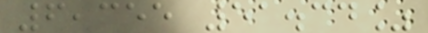6,355 51.34%
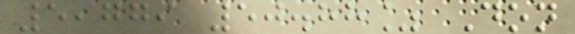5,779 50.88% Don
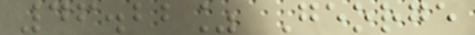46.22% George
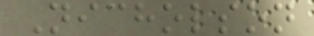Nicholson
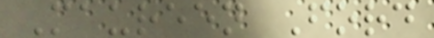Maureen Ford
